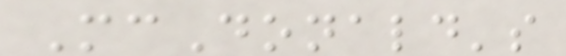McDonald's
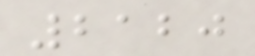2120
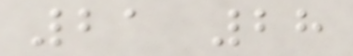21 28
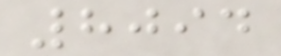8094
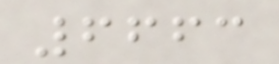6663
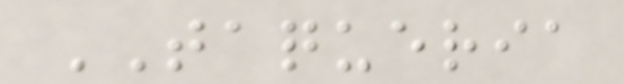TAQUERIA
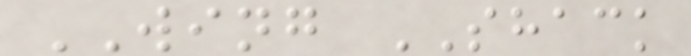WING SHACK
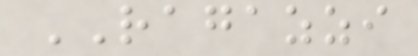RAGAZZI
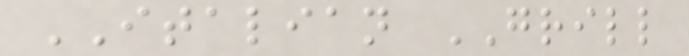ITALIAN GRILL
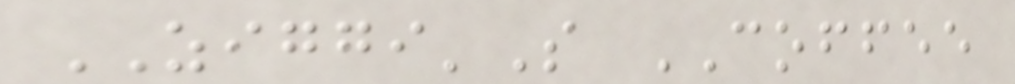ZIGGI'S COFFEE
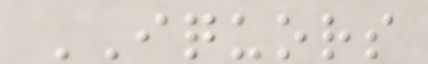IQUORS
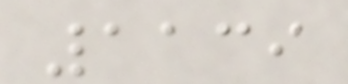1139
